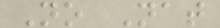No Nat
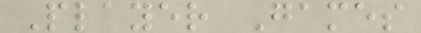Player Games
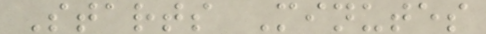Starts Minutes
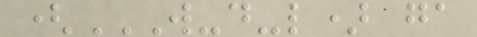(W-D-L) GA
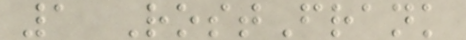1 RostFrank
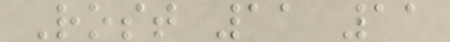Rost 11 11
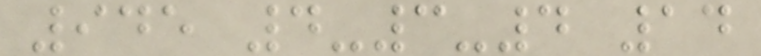945 4-3-4 14
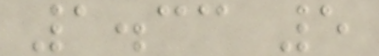1.33 5
